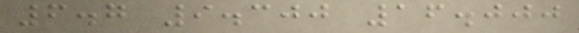6.7 9.300 16.000
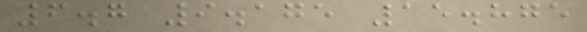6.7 9.175 15.875
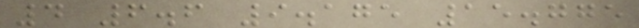4 6.6 9.175 15.775
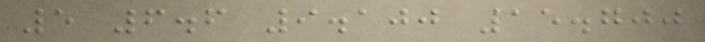5 6.6 9.100 15.700
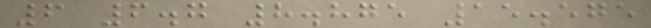6 6.7 8.875 15.575
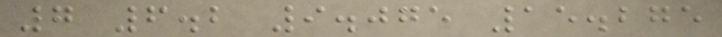7 6.2 9.075 15.275
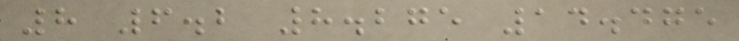8 6.2 8.275 14.475
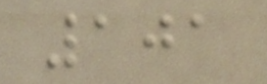101
